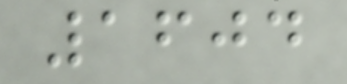1604
